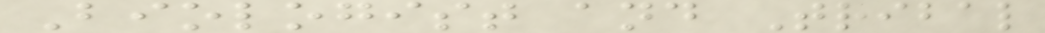Biologist and Tribal
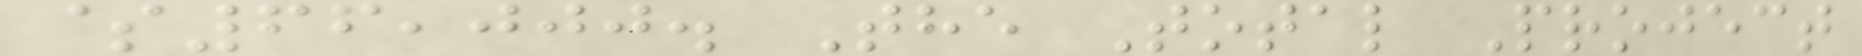$66,000. The Total Project
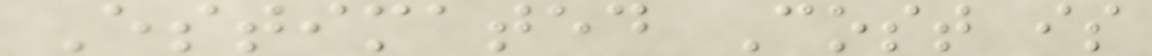Estimated Cost is
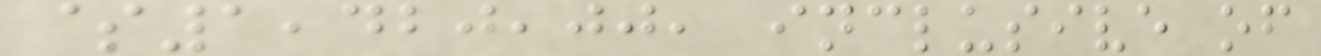$1,420,00, inclusive of
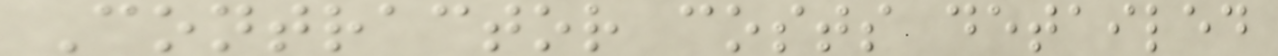Contractor costs detailed
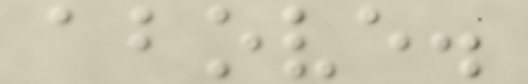above.
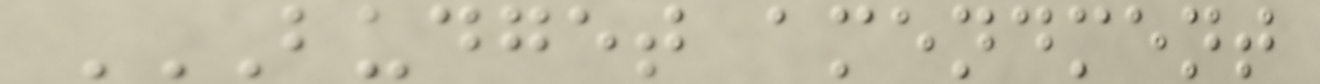BUDGET AMENDMENT
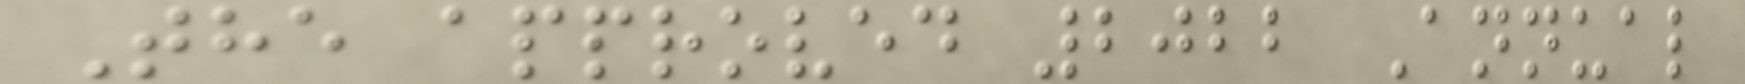The approved 2022 Annual
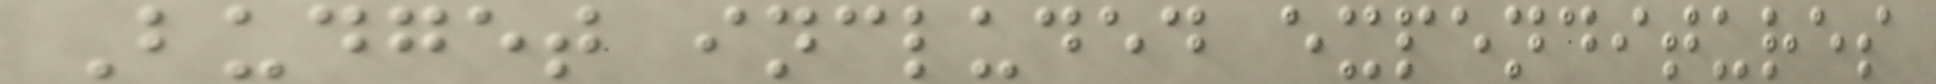Budget included expenditures
